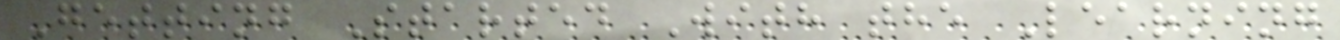Getting Started With the Learning
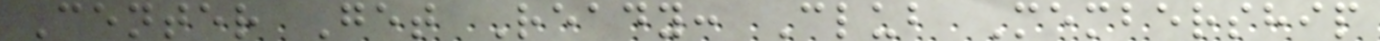Center Get Ready: Club Membership
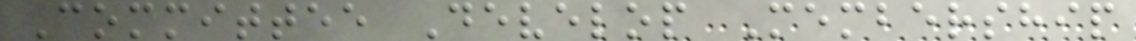Committee Develop Membership
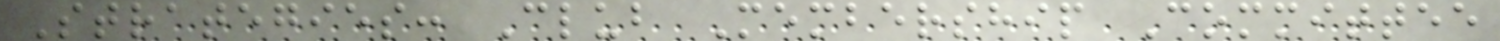Strategies: Club Membership Committee
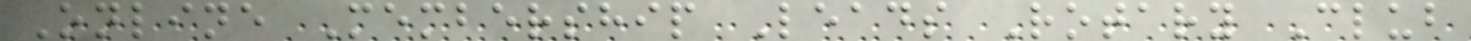Online Membership Leads Rotary Club
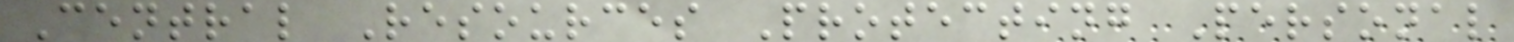Central Resources Protecting Personal
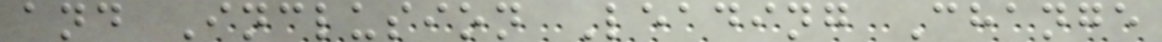and Inclusion Leading Change
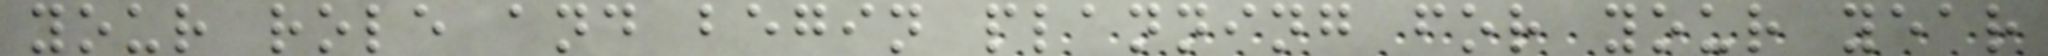your role and begin planning for your year
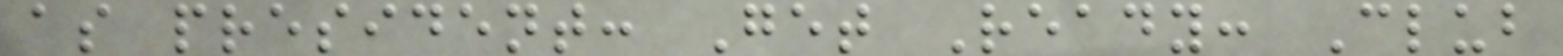as president: Get Ready: Club
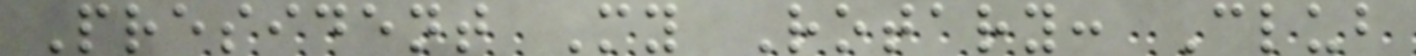President My Rotary: Club
